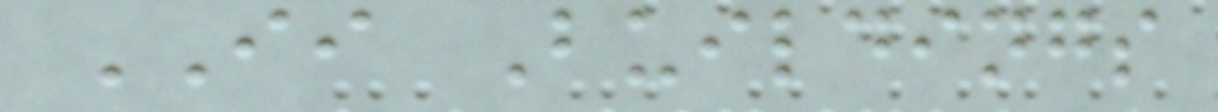II Buildings
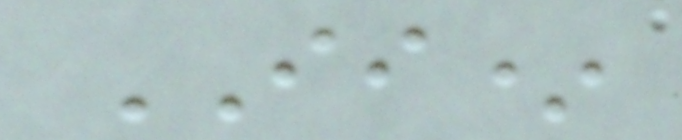II*
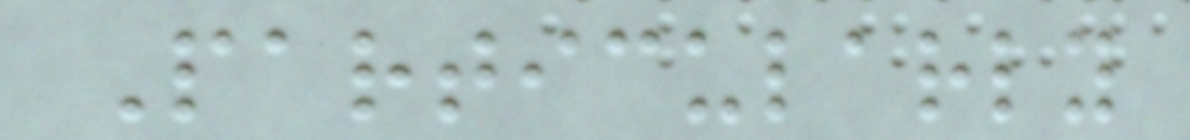Particularly
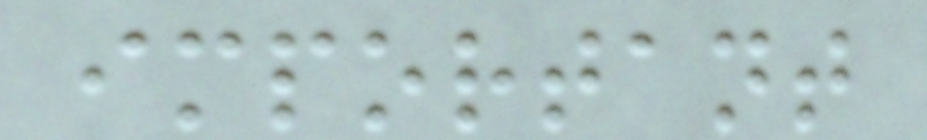important
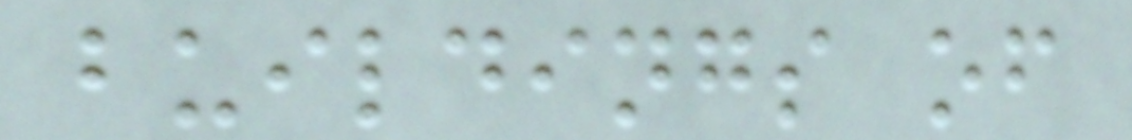buildings of
